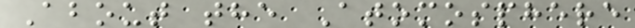About the Atomosphere
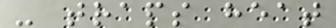- traps heat
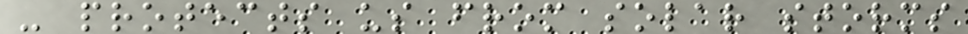- protects us from solar storms
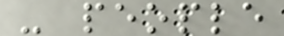- people
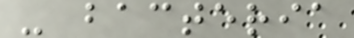- bacteria
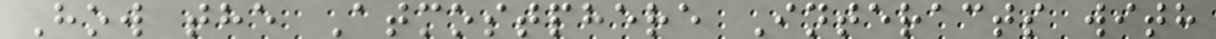How the Atmostphere Interacts with
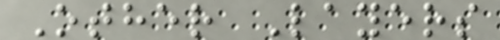Other Layers
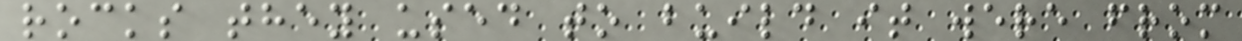rocks they used to build it were from
